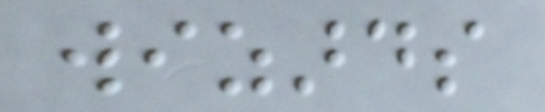wizards
